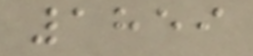1859
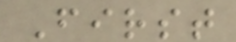First
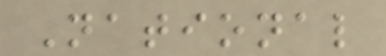National
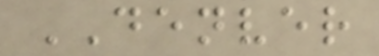DENVER
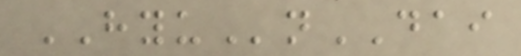HYUnDAI
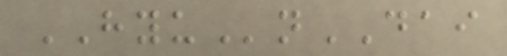HYUnDAI
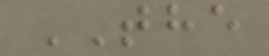THE
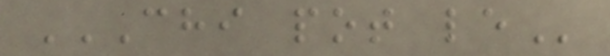CHI POT LE
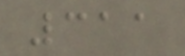311
